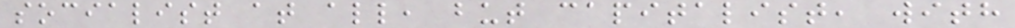socialist at all, but capitalist, with
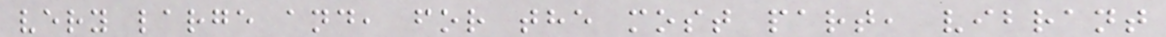very large and, for the most part, vibrant
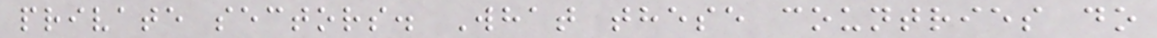private sectors. What these countries do
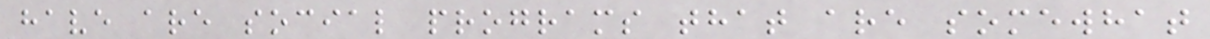have are social programs that are somewhat
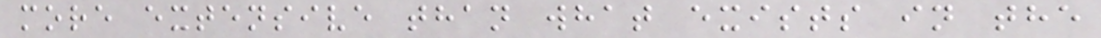more extensive than what exists in the
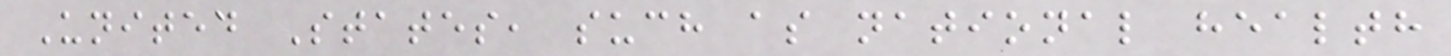United States, such as national health
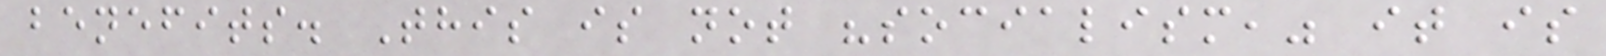benefits. This is not "socialism," it is
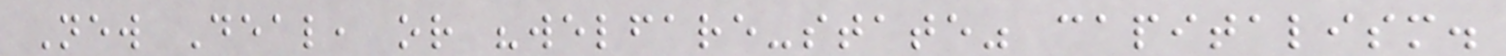New Deal, or "welfare-state" capitalism.
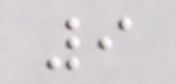9
